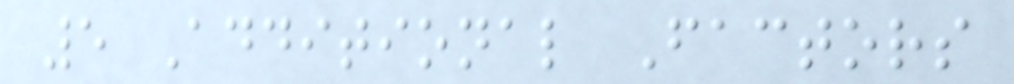5 Additional Factors
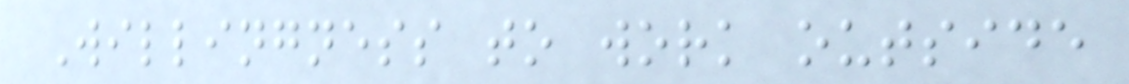Willingness to work outside
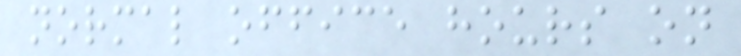normal office hours on
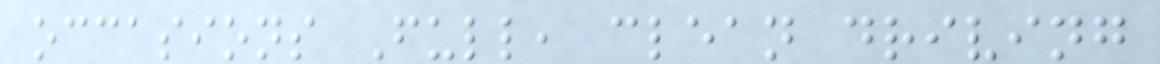occasions Full, clean driving
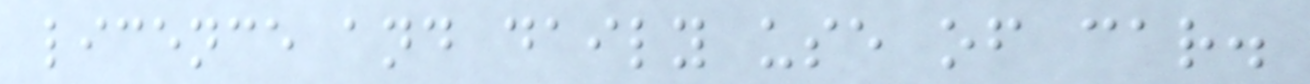licence and daily use of car.
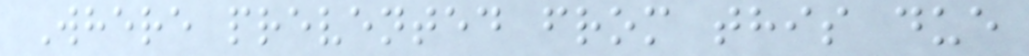Where prevented from this due
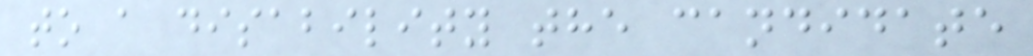to a disability the candidate
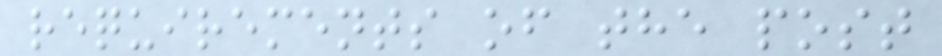requirements of the post
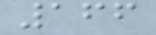166
